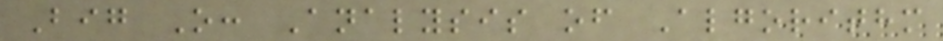Big O: Analysis of Algorithm
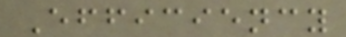Efficiency
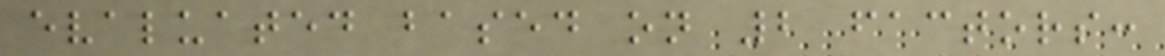evaluated based on 2 factors:
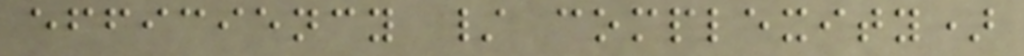efficiency / complexity)
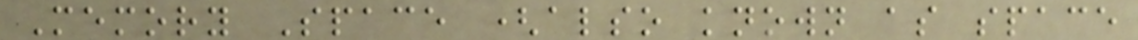Memory Space (also known as space
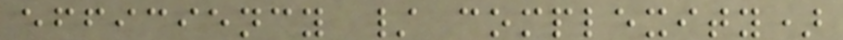efficiency / complexity)
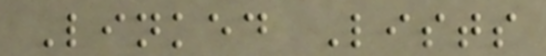Linked Lists
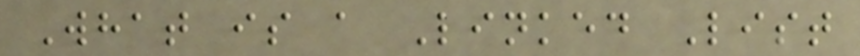What is a Linked List
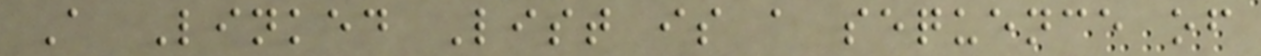A Linked List is a sequence of
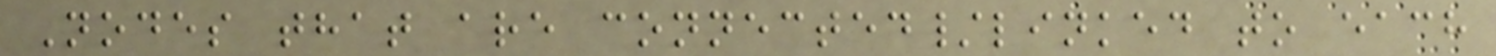Nodes that are connected/linked to each
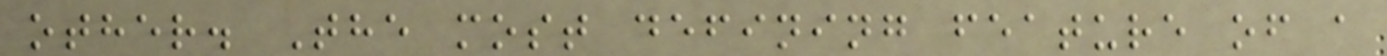other. The most defining feature of a
